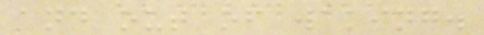and out of waking.
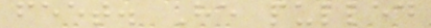feet. He pulled
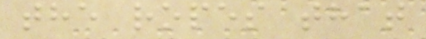the ropes that
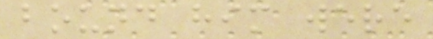bound him were
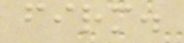firm.
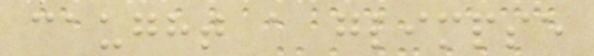caught a glimpse
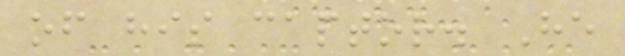of his captor. He
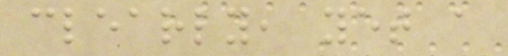clearly, yet a
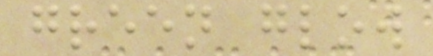green glow
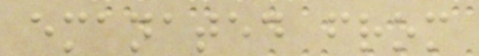emanated from
